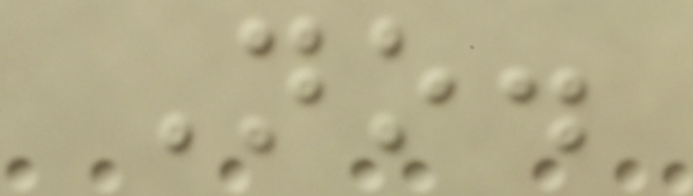No.
